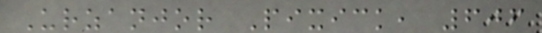Urzanjor Pixick, 606
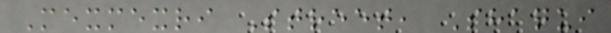Mexmexri Street, Shaqui
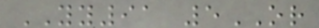YY91 5OR
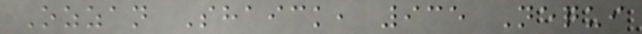Ozzan Shaick, 935 Nequi
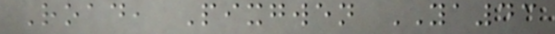Road, Pixgwen YA43
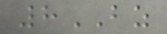8BZ
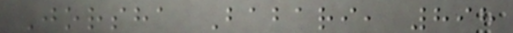Jorsha Babari, 898
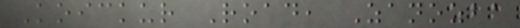Koickur Road, Zanozba
